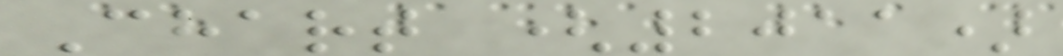Chart (2011)
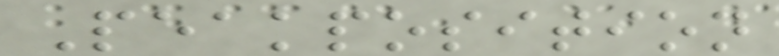Peakposition
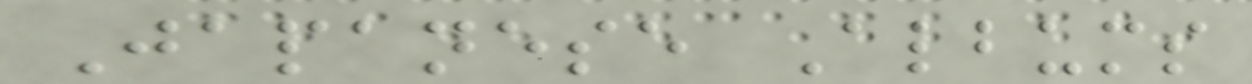Japanese Albums
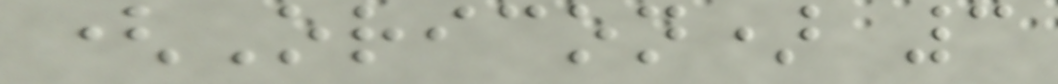(Oricon) 3
